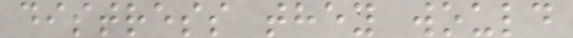distress they would
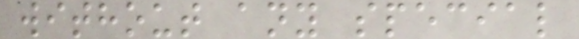without any special
